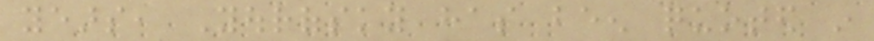years, Yourofsky has been quoted in
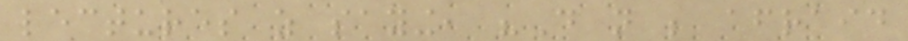lectures as saying, "Do not be afraid
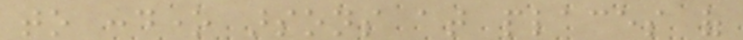to condone arsons at places of
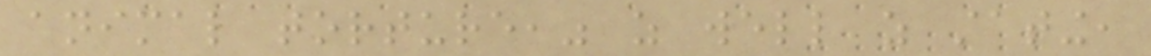animal torture," as well as stating,
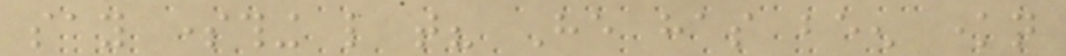say something like that? He has been known
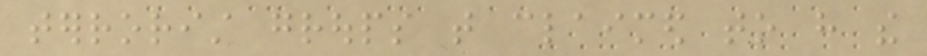terrorist groups that claimed to have the
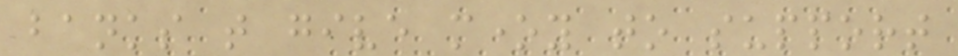banks that give money to support
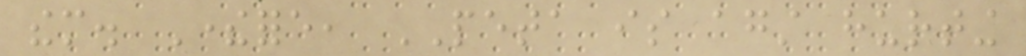them. Therefore, PETA is against hurting
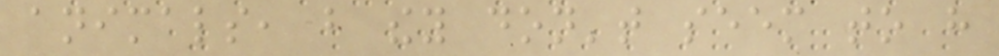animals, but they don't seem to have
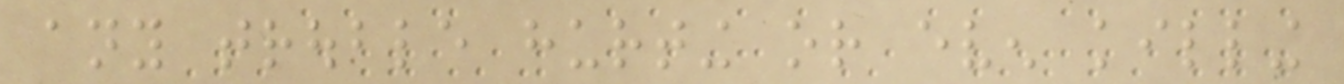any trouble hurting or even killing
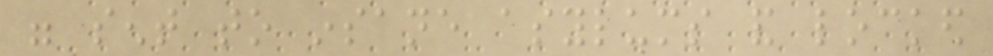were sent to insane asylums and locked
